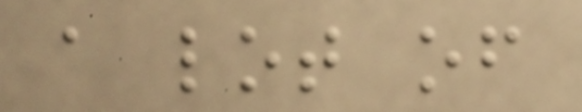a lot of
